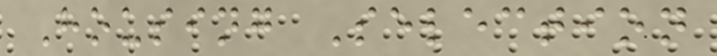Housing Selection
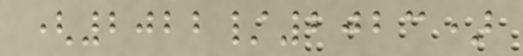(2022/2023)
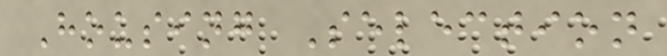Housing Selection
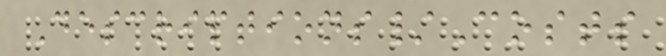Descriptions/Costs
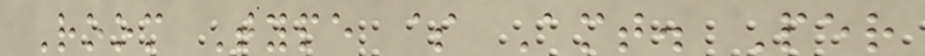Room Type $ Amt. Per
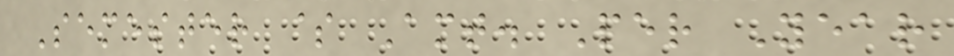Semester $ Amt. Per Year
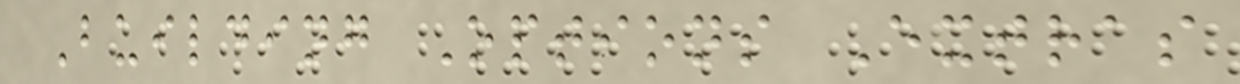Building Options Extras
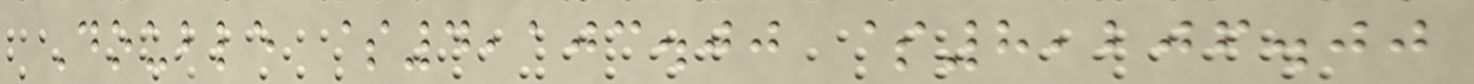Double $4,103.00 $8,206.00
